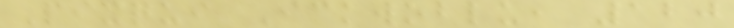Pixqui Ickwoblu, 120
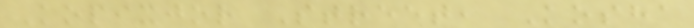Kopixjor Street, Kosha
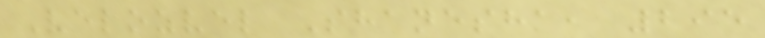Velozvel Shanesha, 295
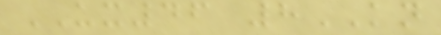UX46 8KN
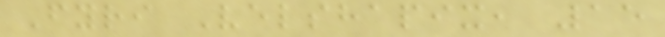Fyri Velshapix, 15
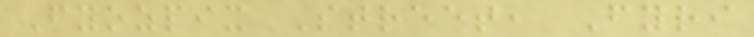Fyozpix Street, Fyri
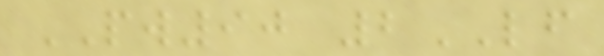PW90 2LF
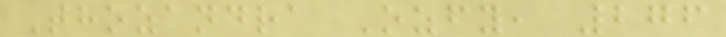Thozandra Ozfy, 276
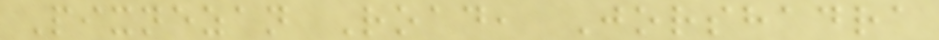Pixnezan Road, Jorshadra
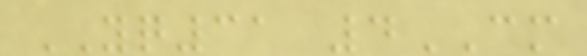YQ31 4CM
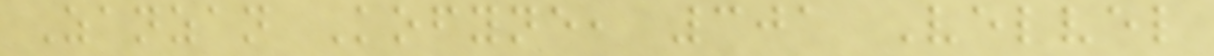Zanzan Kofyne, 301 Velvel
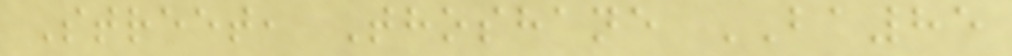Street, Thoshane BA85
